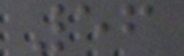56
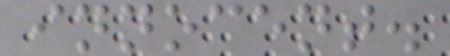innocent.
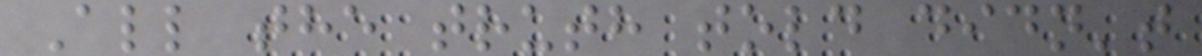All the truth told didn't
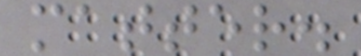matter.
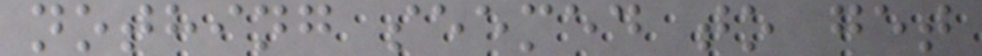nothing seemed to get
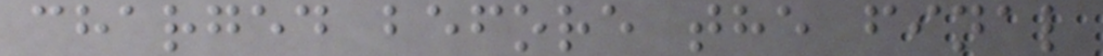charged before the final
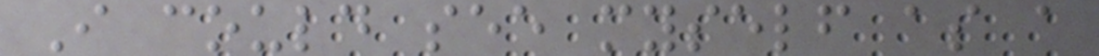I could see myself as a
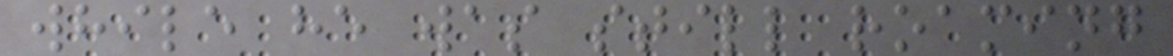while he was still roaming
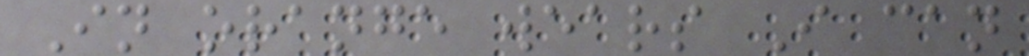In orange wears I can
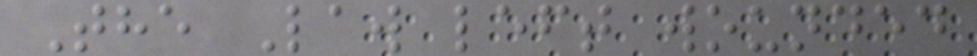The Law left wounded
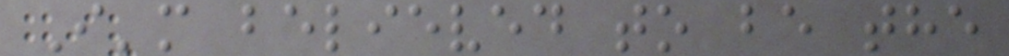I'm believed to be the
